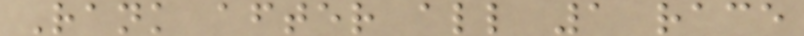Rank after all 1 race
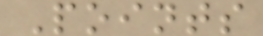Points
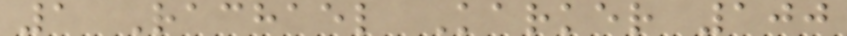1 Rachael Karker 100
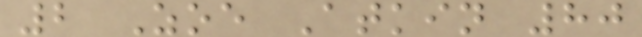2 Zoe Atkin 80
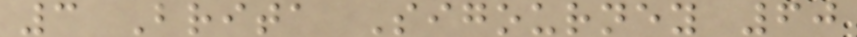3 Brita Sigourney 60
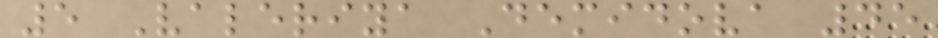5 Valeriya Demidova 45
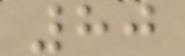80
